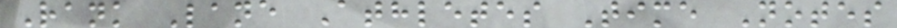Rank Lane Athletes Time Notes
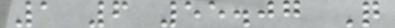1 6 55.07 Q
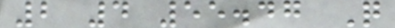2 4 55.47 Q
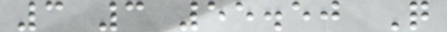3 3 55.50 Q
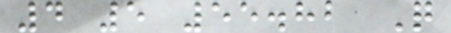4 5 55.82 Q
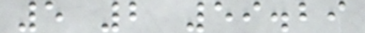5 2 59.29
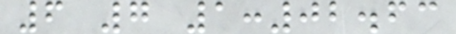6 7 1:02.63
